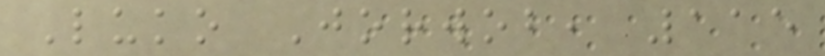Luko Jorwob, 115
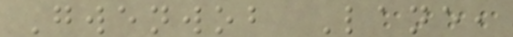Gwenwob Lane,
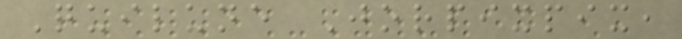Quilune Jorpixpix,
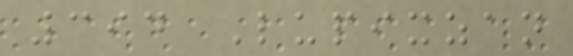394 Lupixzan
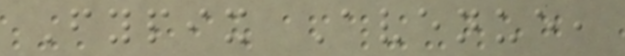Fypix Avenue,
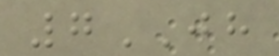7JH
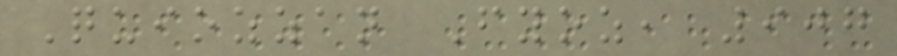Quiozzan Fyoz, 907
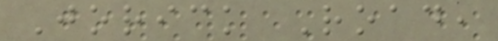Jorick Road,
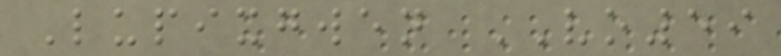Lupixgwen VO59
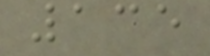135
